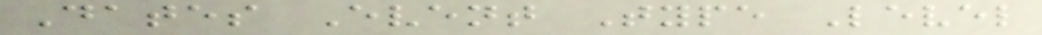Dates Event Type Level
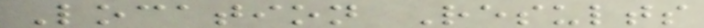Location Results
